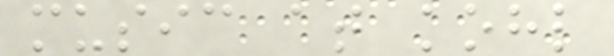music at kohl
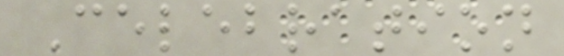Celebration
